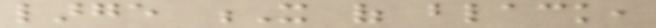large X of black,
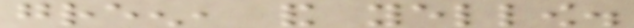green, and yellow.
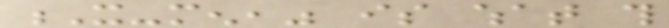X-men," is what this
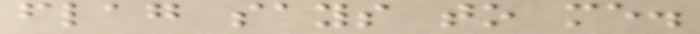flag says to me.
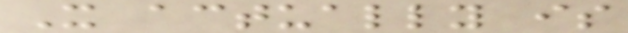It actually is
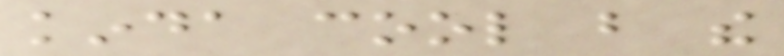kinda cool but the
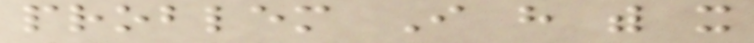problem I have with it
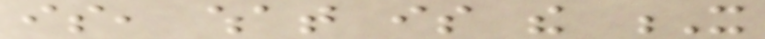is, what is the X
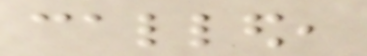called,
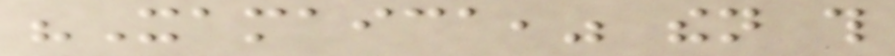"Xamaica," then this
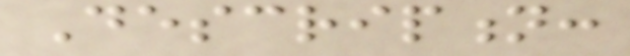Description:
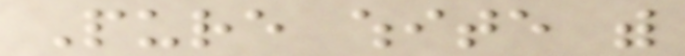Pure white with
